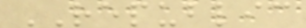REPUBLIC
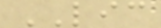LIC
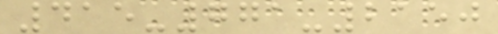415-771-2150
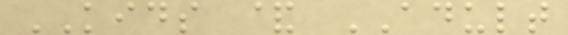KIDS & ADULT
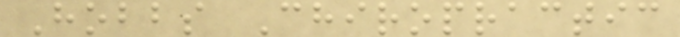Hobbs Chiropractic
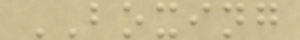BOXING
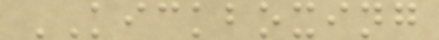KICKBOXING
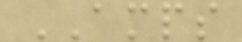AMPS
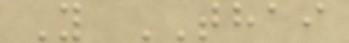Y THAI
